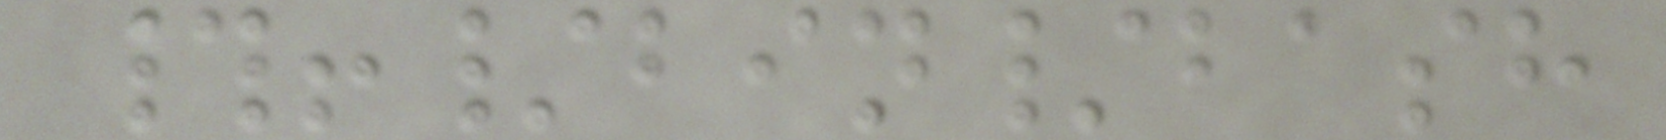#!/bin/bash
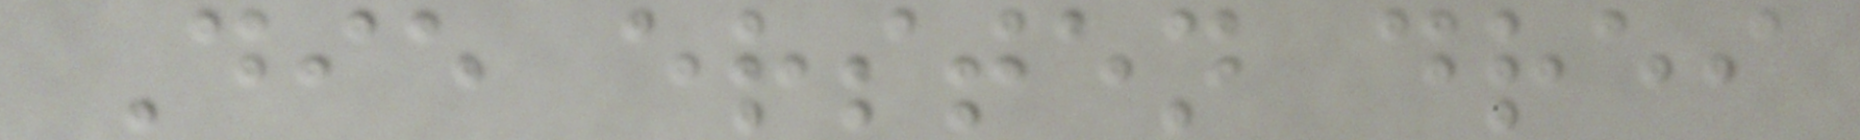Die ersten drei
